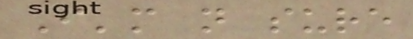I'm not sure
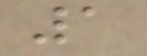1
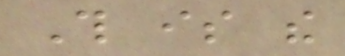This is the
